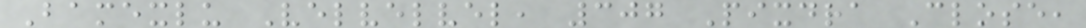Bamexlu Velvelvel, 307 Pixdra Close,
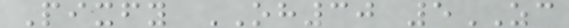Pixfy OH30 5ZC
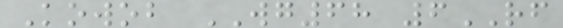Kowob WG68 6RF
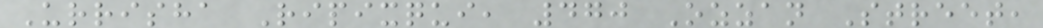Urrisha Ripixqui, 470 Ozzan Street,
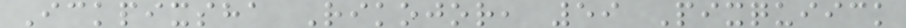Ickpixsha Rikojor, 59 Pixquiick
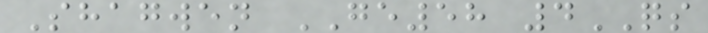Shagwen GE58 4QS
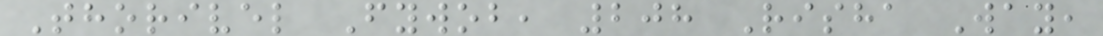Thorivel Fywob, 208 Risha Way,
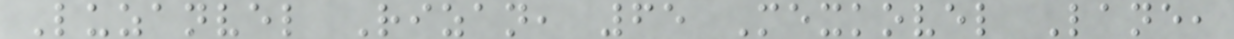Luzanvel Rizan, 65 Mexkovel Lane,
